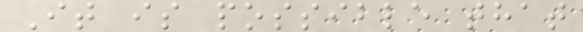It is possible that
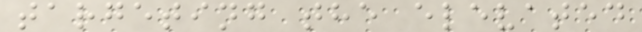targeting the elevated
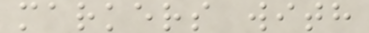markers with
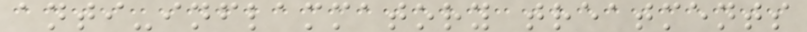anti-inflammatory treatments
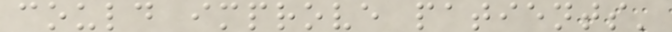could improve patients'
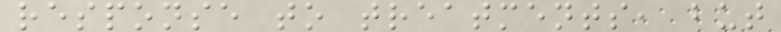response to treatments, but
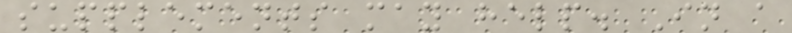supplements may help. In a
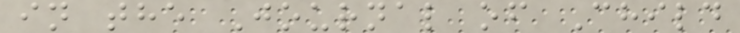in the Journal of Child
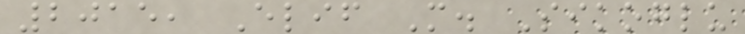2015, Elif M. Sikoglu
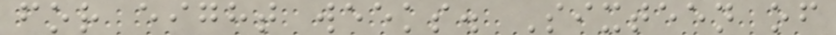for eight weeks. Sixteen of
